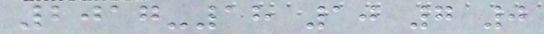2017-18 10 7 0
